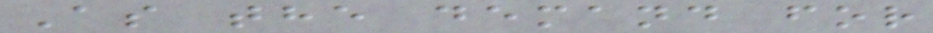As the demand for
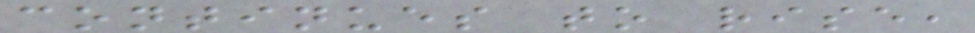continues to rise,
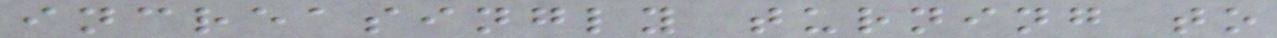increasingly turning to
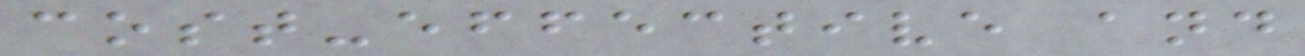cost-effective and
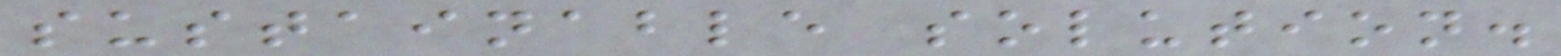sustainable solution.
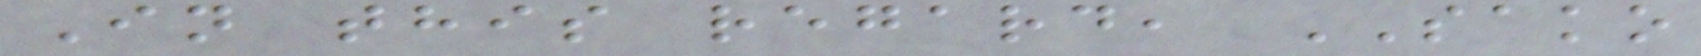In this regard, SAKO
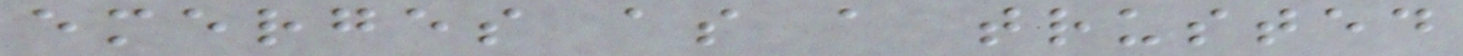emerges as a trusted
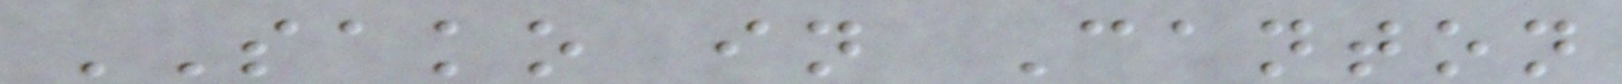SAKO in Canton
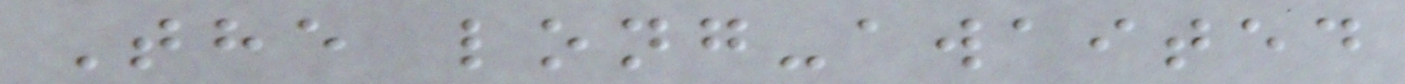The long-awaited
